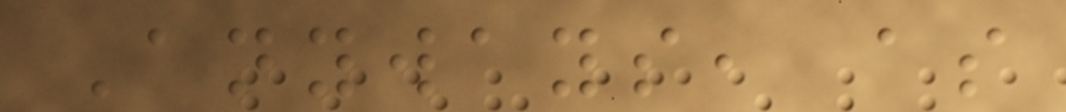Anyways, as
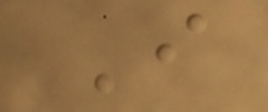I
